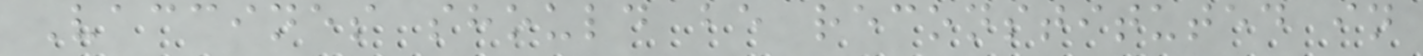Vaccines should be reconstituted in
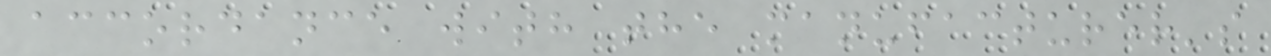accordance with the manufacturer's
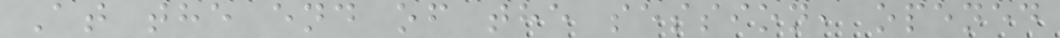At the end of the session, opened
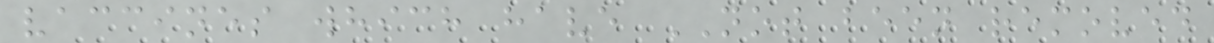vaccines which have NOT been removed
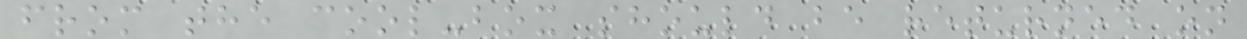from the cool-box should be returned on
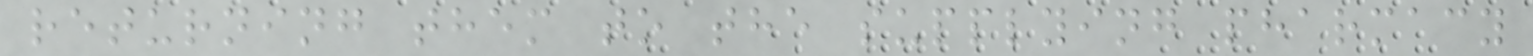returning them to the supplying pharmacy
